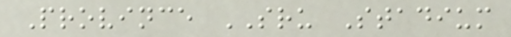Province SRU Stadium
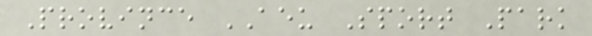Province AEU Sport Park
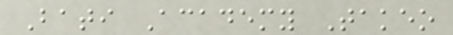Bati Academy Takeo
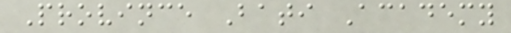Province Bati Academy
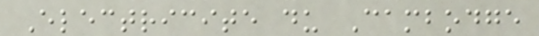Electricite du Cambodge
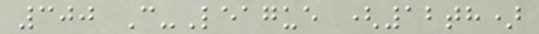300 C-League (12th)
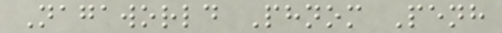Nagaworld Phnom Penh
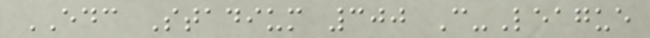EDC Stadium 300 C-League
